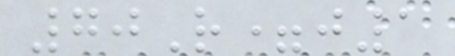70R=j1
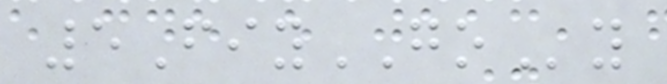5FiyGOy
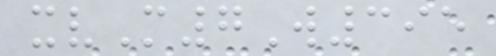xvM7W395
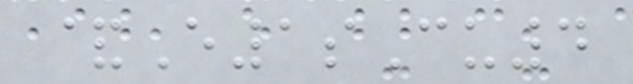&E1sCu4
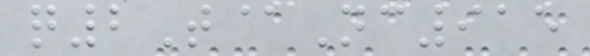q2T@Nc915
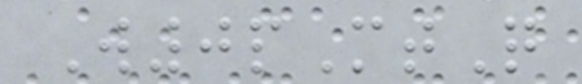W0pMtQ
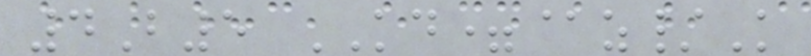4B5 KD=@z/K
